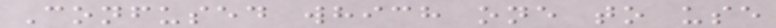Confused which one to use
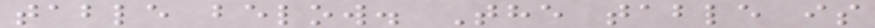table below. The table is
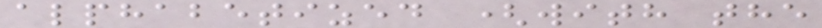alphabetized (with the
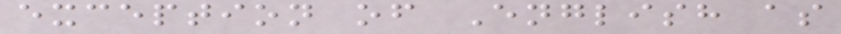exception of English as
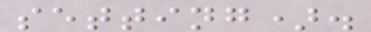setting).
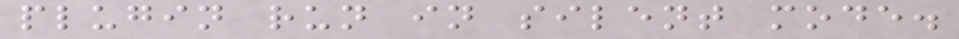plugin run in silent mode.
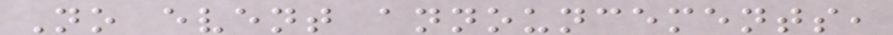No event announcements,
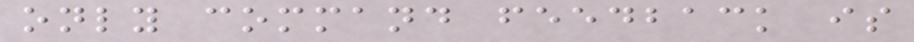only command feedback is
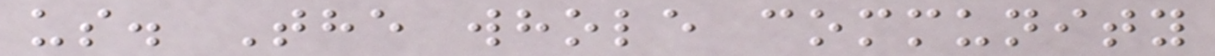us. The whole community
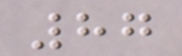87
